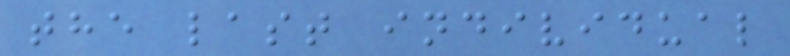the last individual
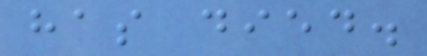has died.
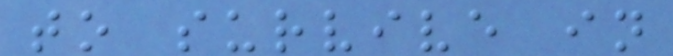to survive in
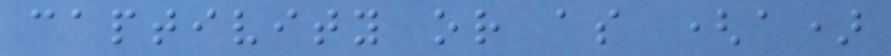captivity or as (a)
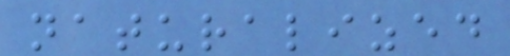naturalized
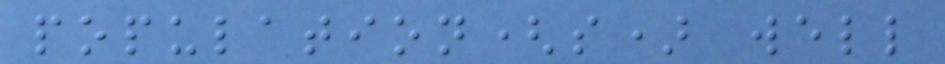population(s) well
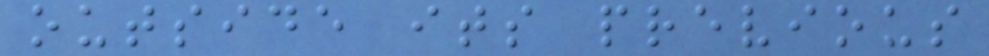outside its previous
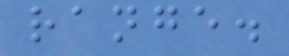range.
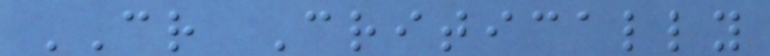CR Critically
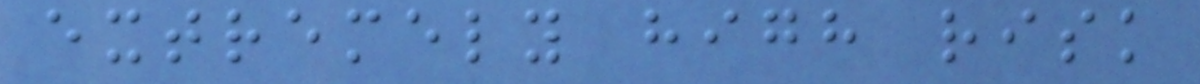extremely high risk
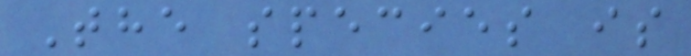The species is
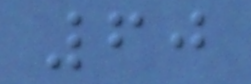60
